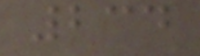234
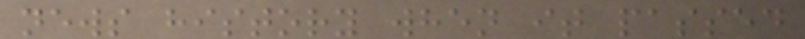news history when it passed
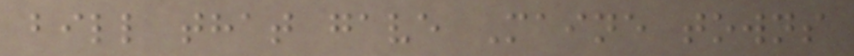bill that gave Maine towns
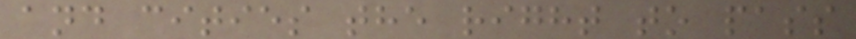and cities the right to pass
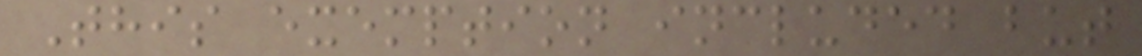This exemption included but
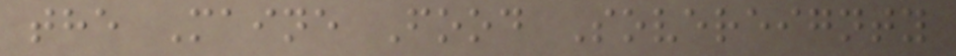the Maine Food Sovereignty
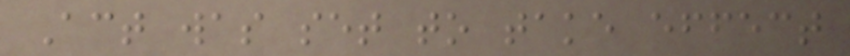Act was set to take effect
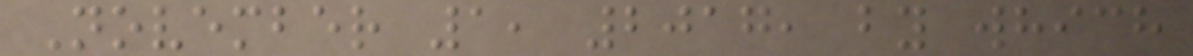November 1, 2017, by which
